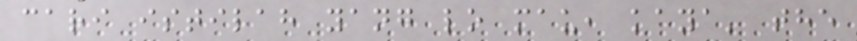cari istilah yang lo mau, kaya' the
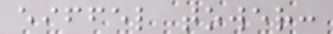eiffel tower:
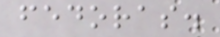fedoras.
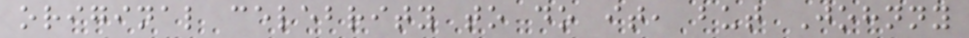original celebrity to do it, but Johnny
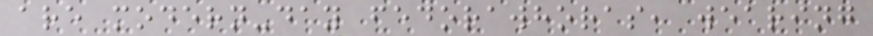are modern-day fedorawhoras, wearing
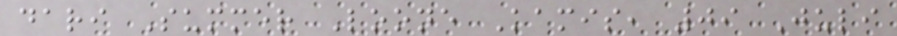dari Summer Loone Kamis, 09 Juli
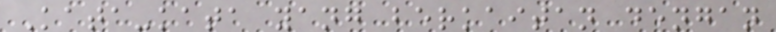Kata-kata yang berkaitan dengan
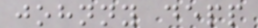johnny depp
